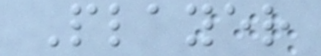Player
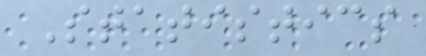Statistics
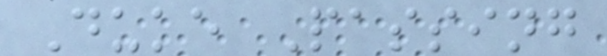Duke Passing
